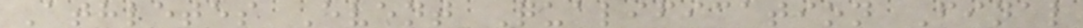Athletes Event Qualification Final
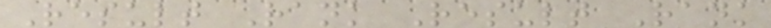Result Rank Result Rank
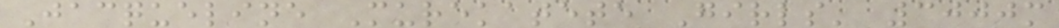Jacqueline Murekatete Girls' 3000m
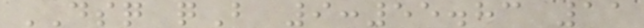DSQ qB 9:55.83 11
